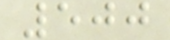500
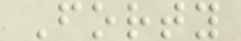Forty
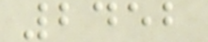2452
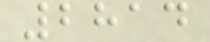2814
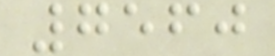7560
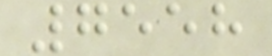7558
